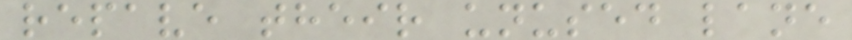repave their unused lane
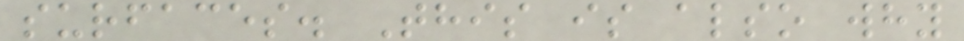surfaces. This is also why
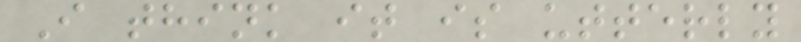I think it is utterly
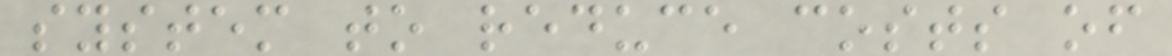system to reduce costs of
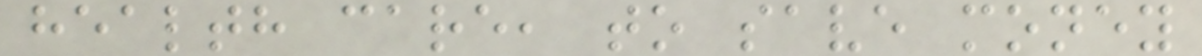health care, to save money
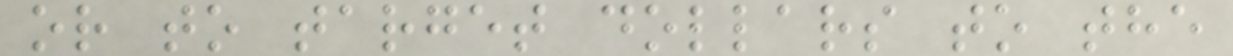or to target dollars to the
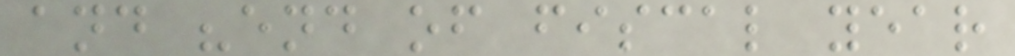and "end of fiscal year
